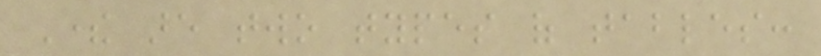There are two types of tables:
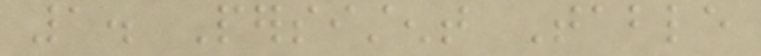1. Persistent Table
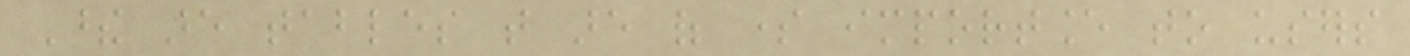These are tables that are of some importance to users
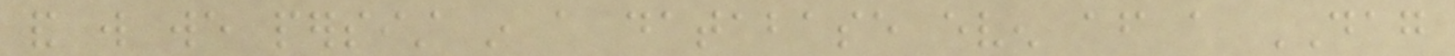and will we persist in a database even after a DAG
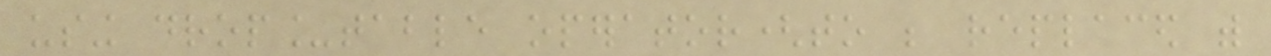using drop_table operator(to be replaced with
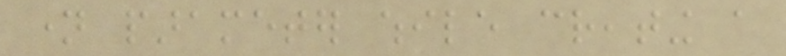name parameter while creating a
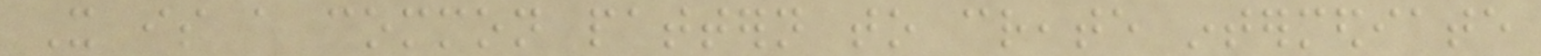It is a common pattern to create intermediate
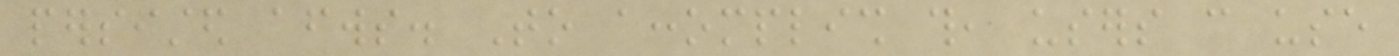persisted afterwards. To accomplish this, users can use
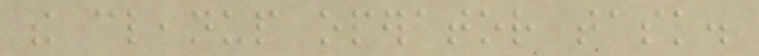the cleanup operator task.
